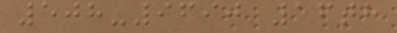508-9690 16th
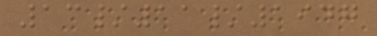13/11/1947
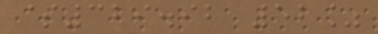$329.92 52%
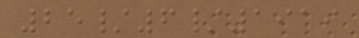25/6/1919
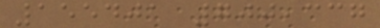155401 700,337
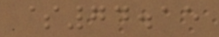$74.15
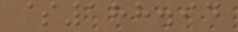$188.94
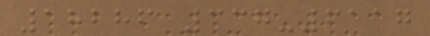18286 337-6117
